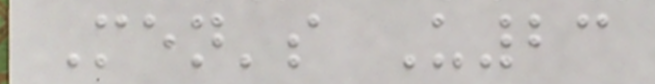Men's U23
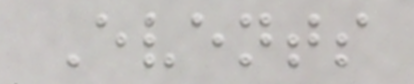Events
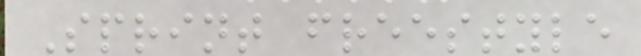Sprint freestyle
